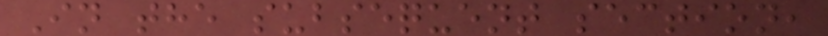In the subsequent section,
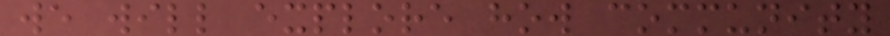we will explore how community
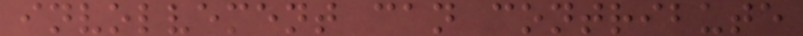involvement can contribute
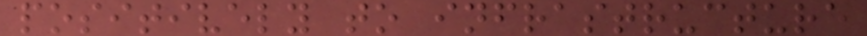positively to infrastructure
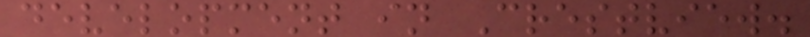development in Crestview.
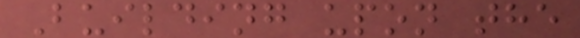Building upon the
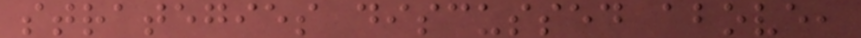strategies discussed above,
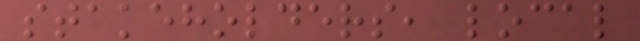stakeholders, local
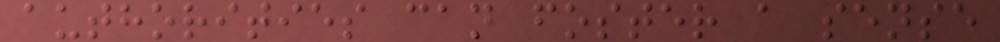authorities can foster a sense
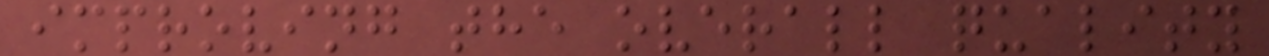improving the overall quality
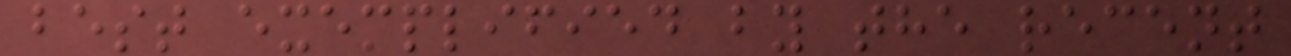best exemplified by the recent
